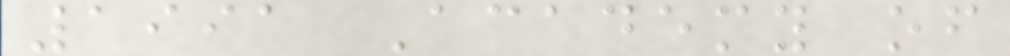1991 Academy of
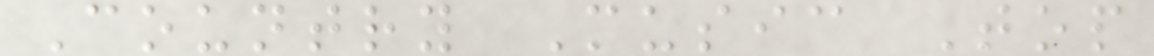Country Music Top
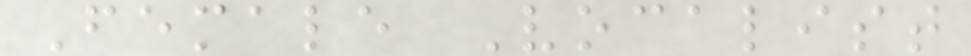Female Vocalist
